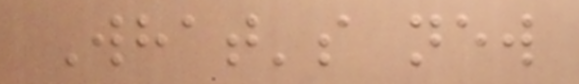What's new
